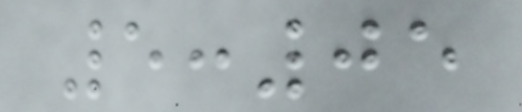5:05
